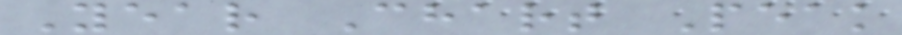Year Chart Peak
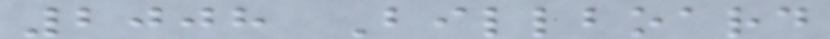2008 Billboard
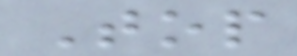Top
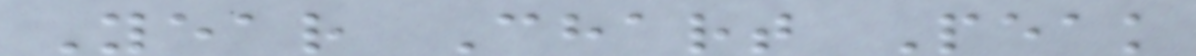Year Chart Peak
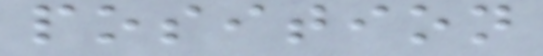position
